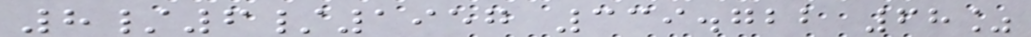8/6/1957 339.722 68%
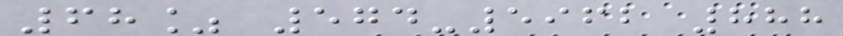68% 574-5962 888
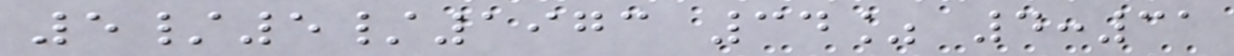5/5/1973 34% 4:31
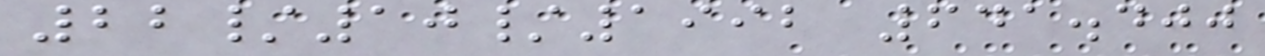22/10/1992 641.400
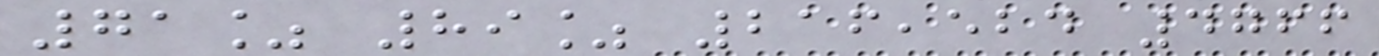71% 89% 216,524 4766
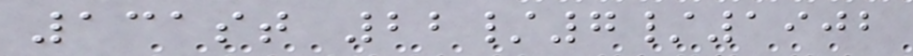131st 22/7/1902
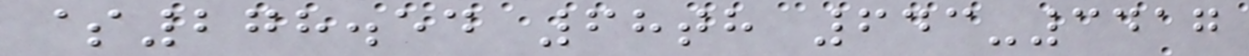$278.54 68th 643-3417
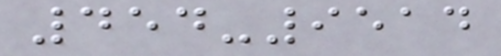454-9514
